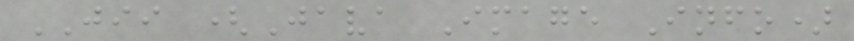JII (Java Image Info)
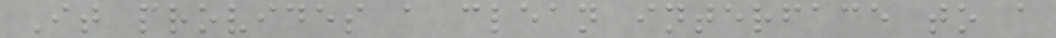It provides a clean interface to a
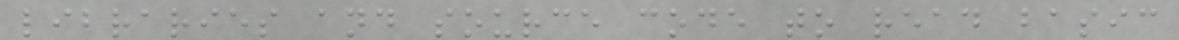libraries and source code to read basic
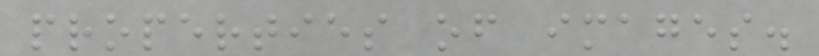properties of images.
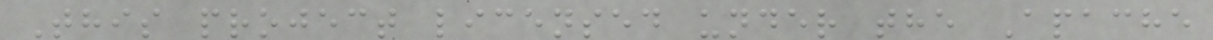This project licensed under the Apache
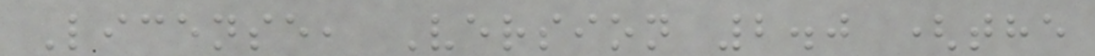License, Version 2.0 (the
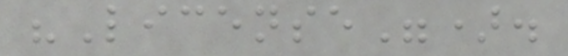"License").
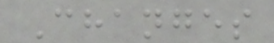Changes
